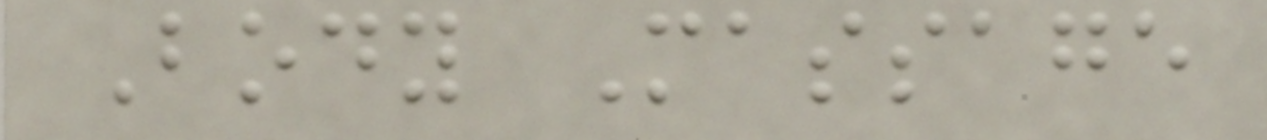Body Massage
